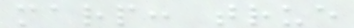marp: true
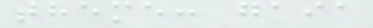theme: gaia
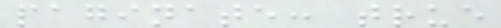paginate: true
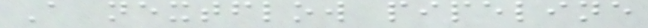A nextflow pipeline
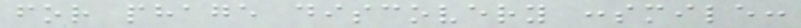for phage discovery :smile:
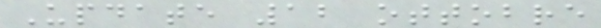Update 12 ottobre
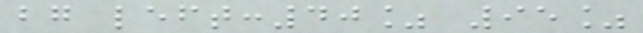bg left:40% 95%
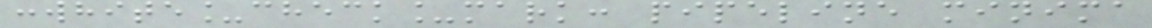:white_check_mark: pipeline minima
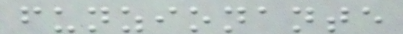funzionante
